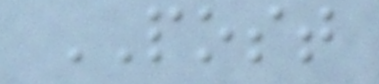POST
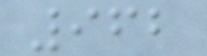962
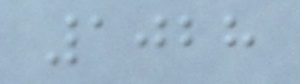1028
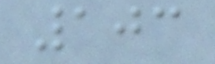103
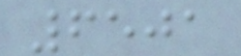6501
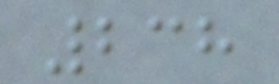238
